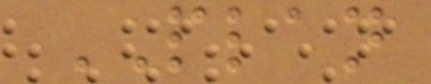PLAN
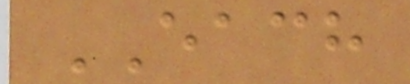EACH
